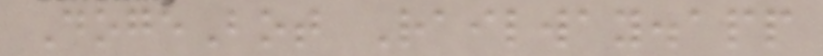DogeBot Railway.app
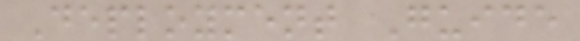Deployment Guide
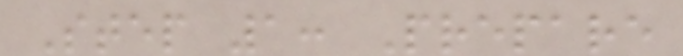Step 1: Prepare
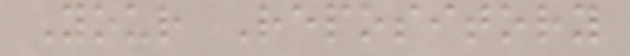Your Repository
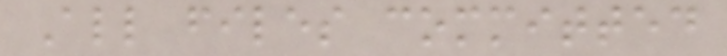All files committed
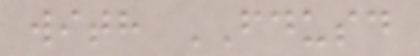with FDUSD
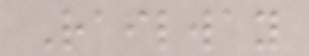Railway
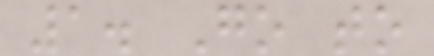1. Go to
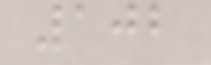102
